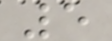5
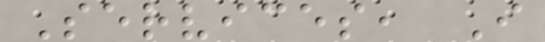Services, I
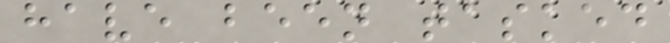have been tasked
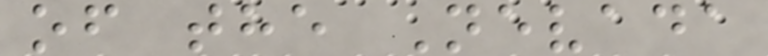of the Nevada
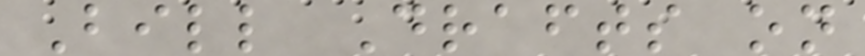Bill Drafts on
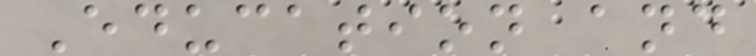Education and
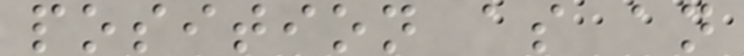position as an
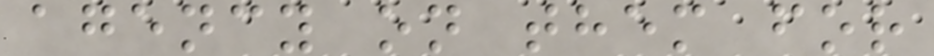agency on them for
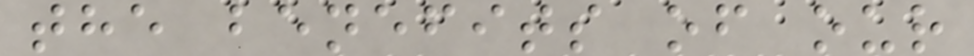the benefits of our
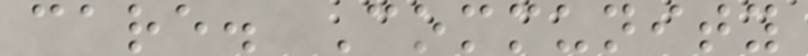care. Community
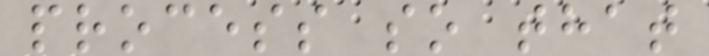process so that
